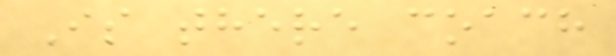Is there coach
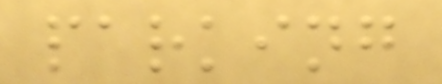parking
